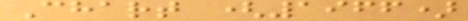Chart (1966)
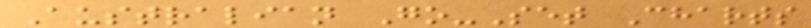Australian Go-Set Charts
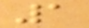1
